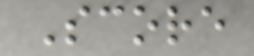Score
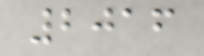2016
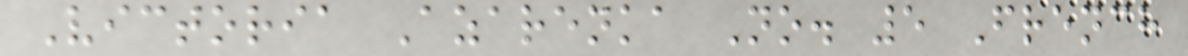Victoria Azarenka No. 5 French
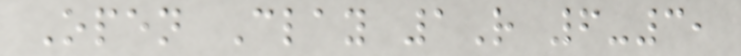Open Clay 1R 6-3,
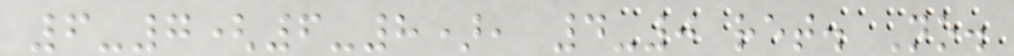6-7(6-8), 4-0 ret. No.
